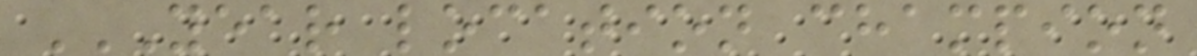YEAR LOCATION CHAMPION
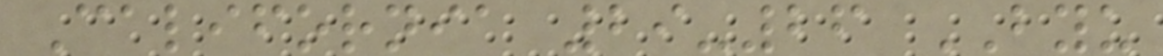California 29-26 BYU
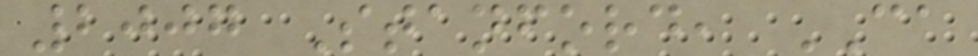2007 Stanford, CA
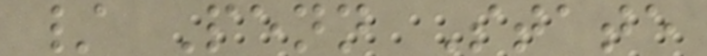/ Penn State
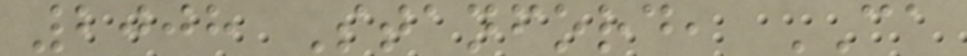2008 Stanford, CA
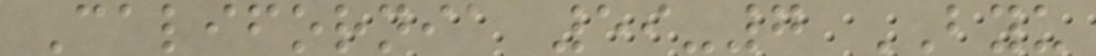California 59-7 BYU
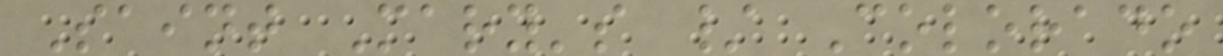Saint Mary's / Colorado
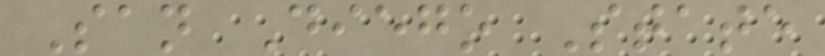San Diego State
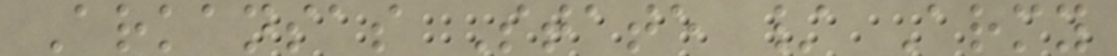Arkansas State / Army
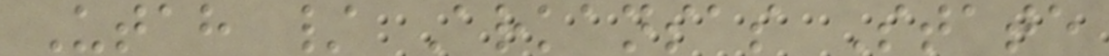Utah / Arkansas State
